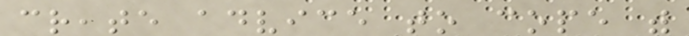create advice to cope with
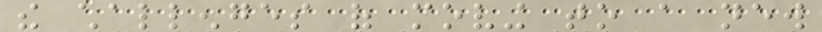the challenges of moving to a new
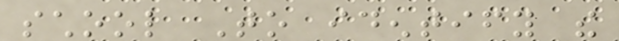school To identify the
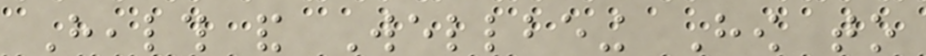Health and Wellbeing How to
